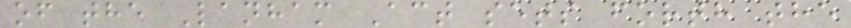of the Lanham Act sets forth the
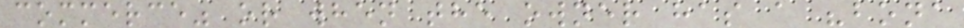commerce" or when the owner has a "bona
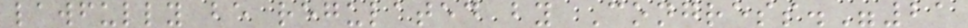lawfully be regulated by Congress."21
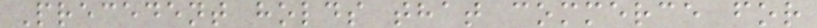Precedent holds that commerce for
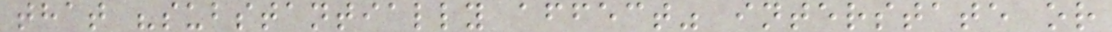that "substantially affect" interstate or
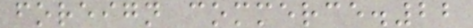foreign commerce.22
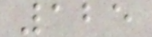125
